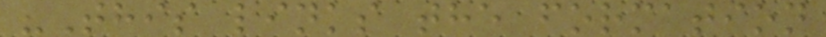"This links the formation
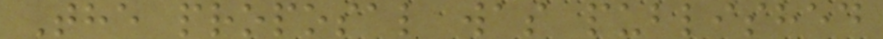The proposal was published
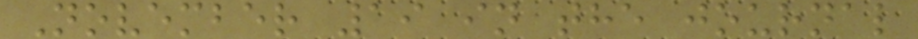November 19 in the journal
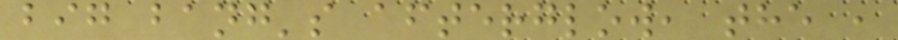big bang's afterglow, the ,
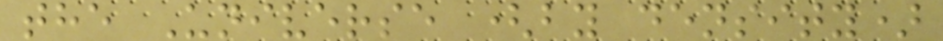the Universe (by density)
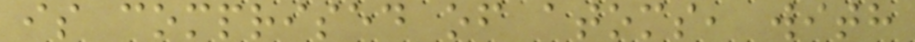is comprised of atoms, with
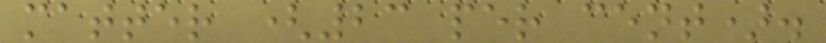matter (23 per cent).
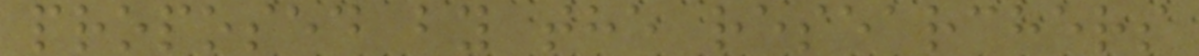proposed by the researchers
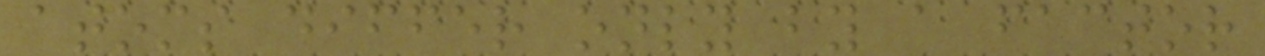atoms differ only by a factor
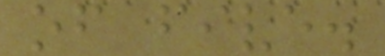of five.
